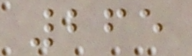265
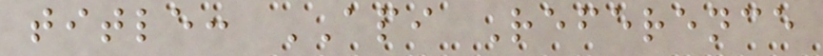title: API Reference
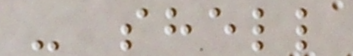- shell
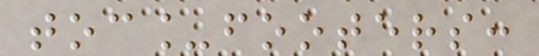toc_footers:
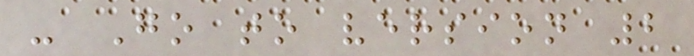- Go to version 2
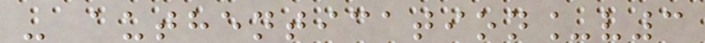- authentication_v3
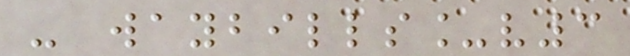- waybills_v3
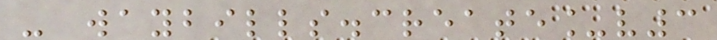- waybills.create_v3
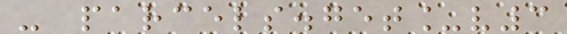- parcels.get_v3
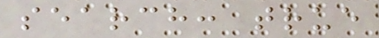search: true
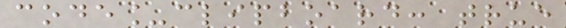code_clipboard: true
